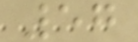57
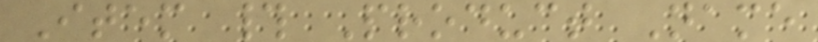Item # Product Name
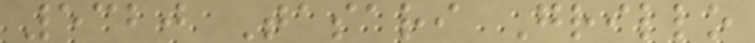5320 Tasari Grillo
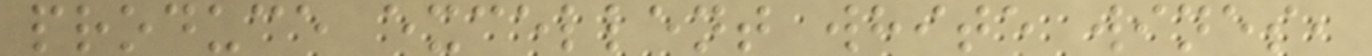produce excellent white wines,
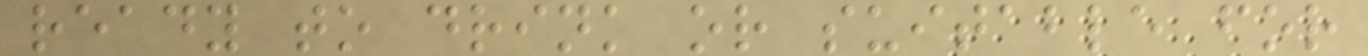ready to drink or suitable for
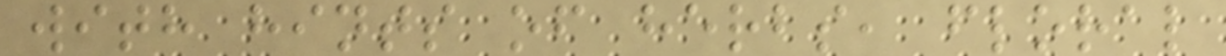with hints of herbs, floral
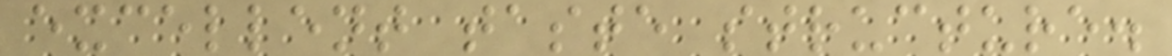excellent taste structure.
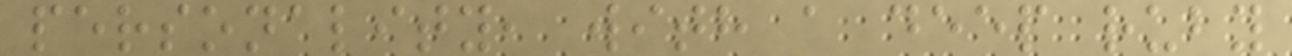personality, with a deep ruby
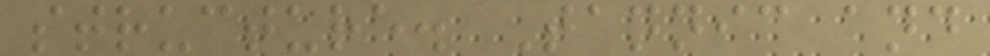structure. Tannic and
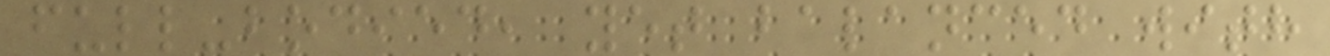full-bodied, yet balanced with
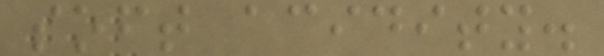soft acidity.
